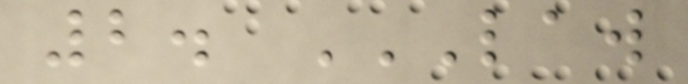2. LAW
